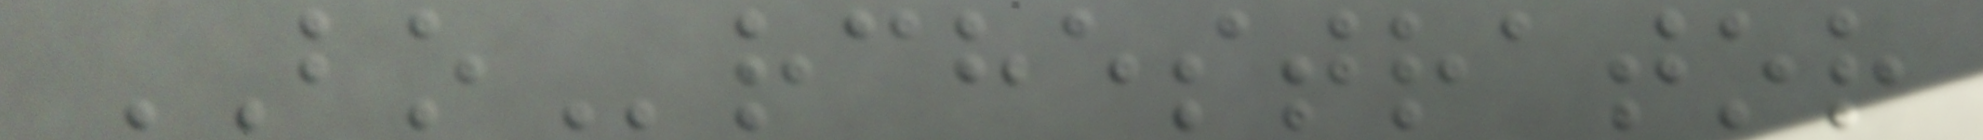BOrchestrator
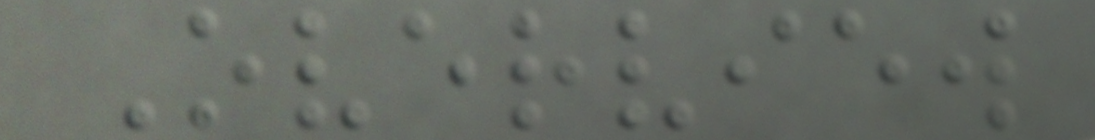Overview
